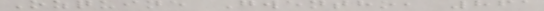Ozquine Gwentho, 861
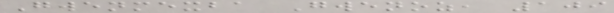Gwenmexba Gwenoz, 109
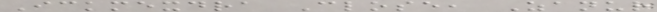Ickmexdra Close, Zanur
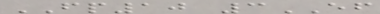FP10 3EF
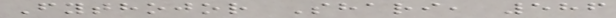Fythojor Shari, 586
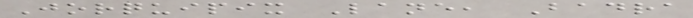Jorquipix Lane, Badra
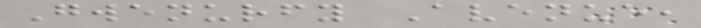Gwenurfy Avenue,
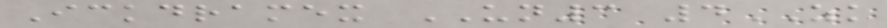Ickdramex UN3 4ZK
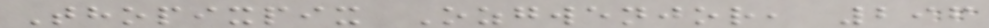Thopixpix Ozgwenjor, 296
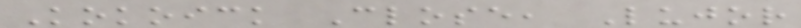Kokoick Close, Lujor
